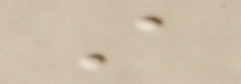A
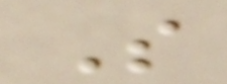S
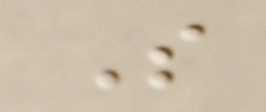S
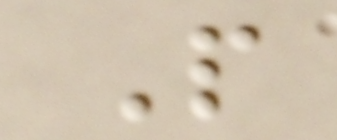P
